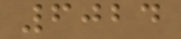6024
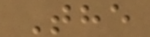The
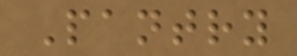Pantry
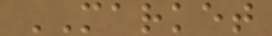MARKET
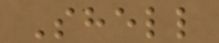Shell
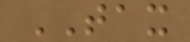TAX
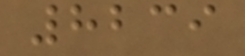8239
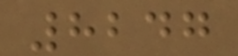8247
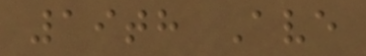19th Ave
